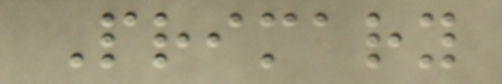Primary
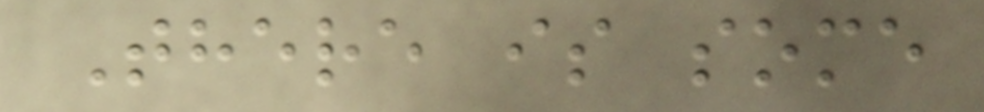There is some
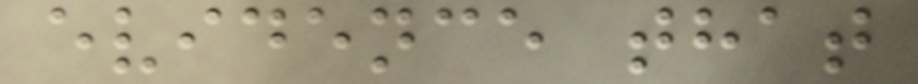evidence that
